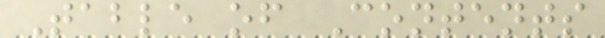Table of Contents
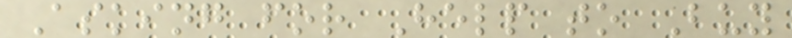Asking for Help to Buy
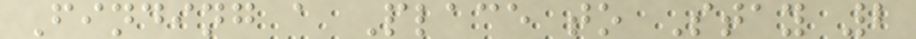Finding a Place to Stay 2
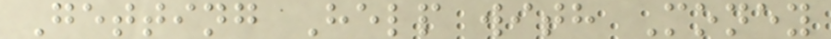Getting Help with Money
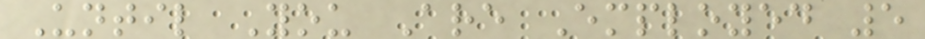Until You Are Employed 5
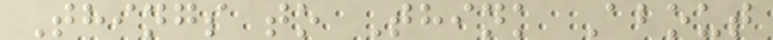Things to Think About
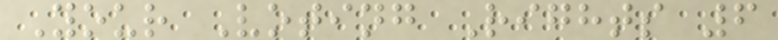Your Voting Rights 6
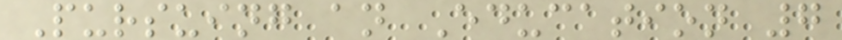Pursuing an Education 7
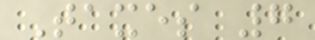Taxes 7
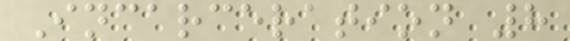Incarceration 8
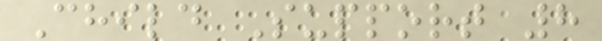Child Support 8
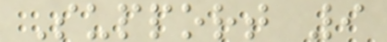Support 9
